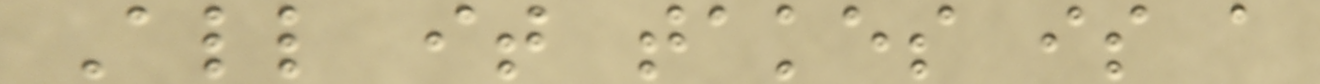All it takes is a
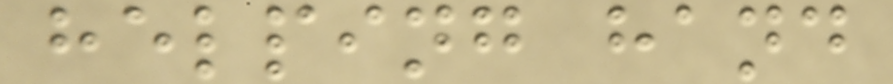helping hand
